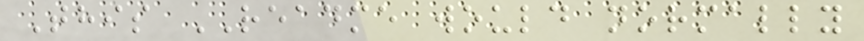This README would normally
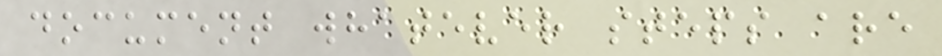document whatever steps are
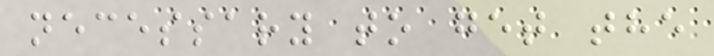necessary to get the
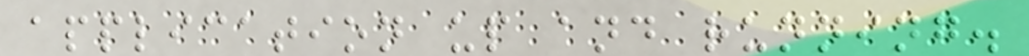application up and running.
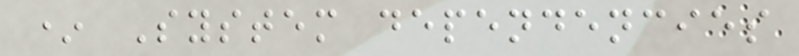* System dependencies
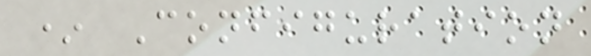* Configuration
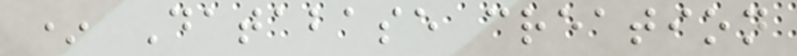* Database creation
